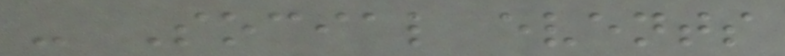- Social events
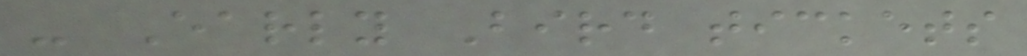- Early Bird tickets
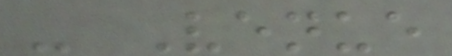- Venue
